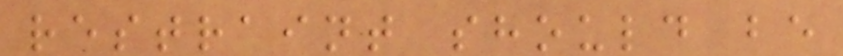restraint should be
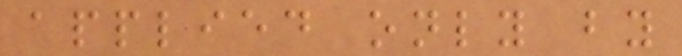applied only by
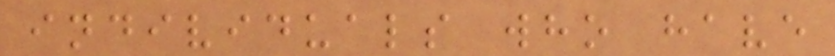individuals who have
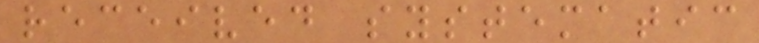received systematic
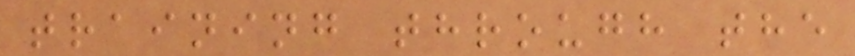training through the
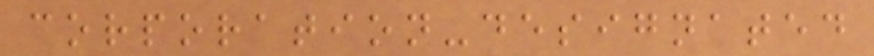corporation-designated
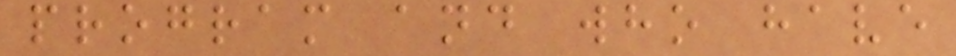program and who have
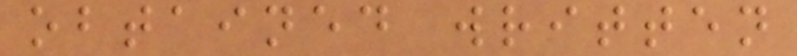obtained written
